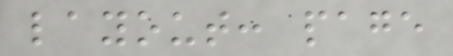layout: page
